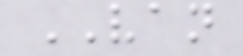VAN
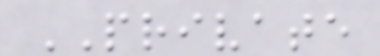PRIVATE
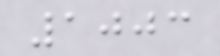1003
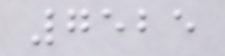7525
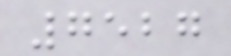7527
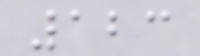123
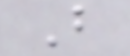B
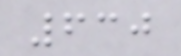630
